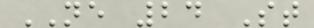NE 24 St
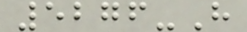5276-H
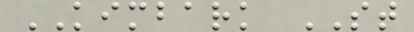KIMBARK ST
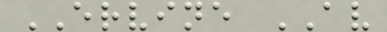ERVINE AV
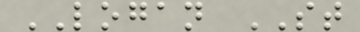LOGAN ST
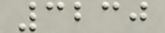3230
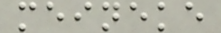meineke
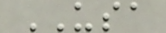USA
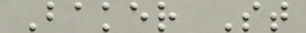Baker St
